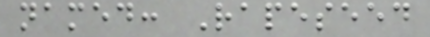named: Rapeseed
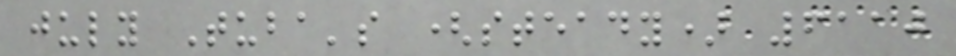july Tuba's (steady) 6110
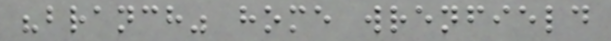"branch" home wrenfield
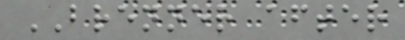BRENNER after
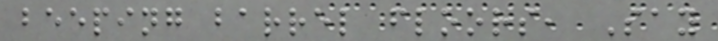beeping barrel floors, Say
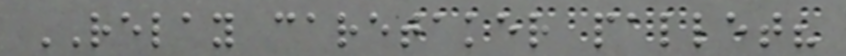RELAY caretaker pallet?
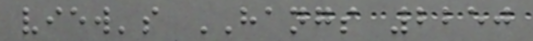view's HANGS 2250
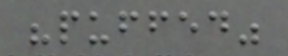"puffed"
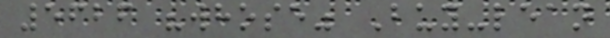5626 "whose" Buy-lean
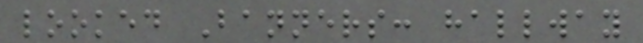looked Banners: hallway
